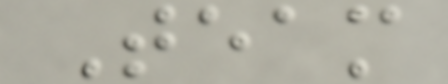Team
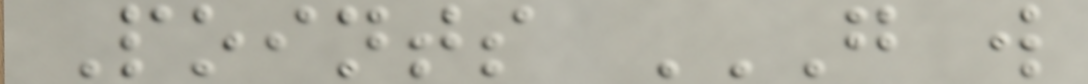Points G W
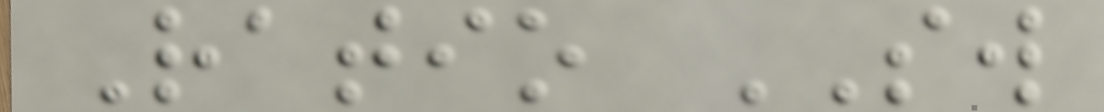Ratio SW
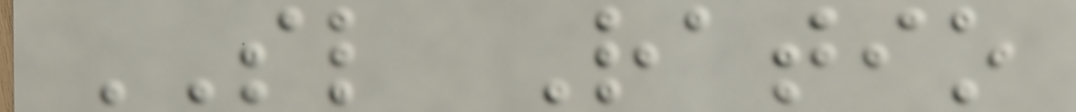SL Ratio
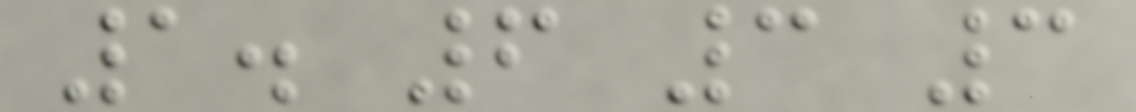1. 6 3 3
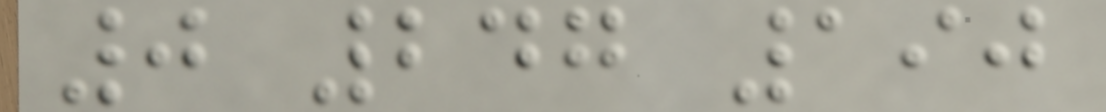0 247 190
